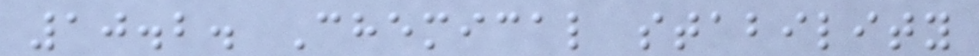10.2. Chemical stability
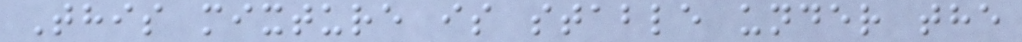This mixture is stable under the
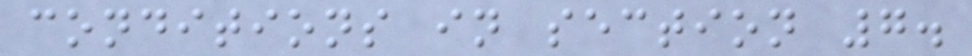conditions in section 7.
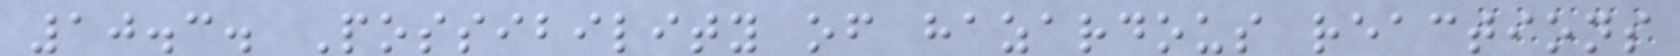10.3. Possibility of hazardous reactions
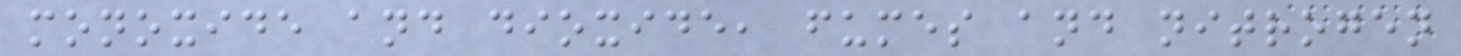monoxide and dioxide, fumes and nitrogen
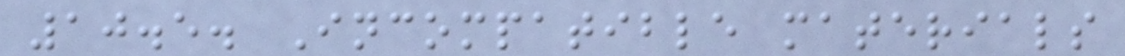10.5. Incompatible materials
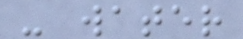- water
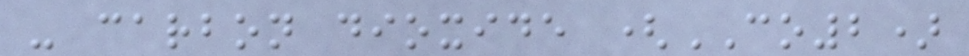- carbon dioxide (CO2)
